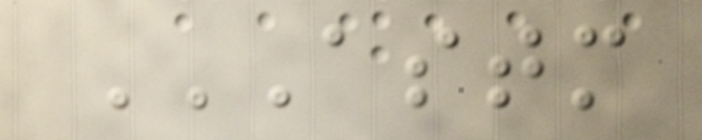ASTM
